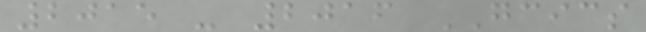2015 - 2016 GCICS
